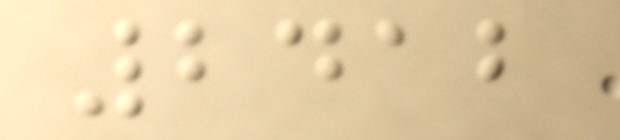2412
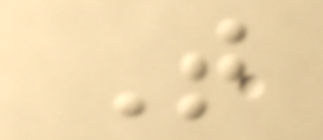T
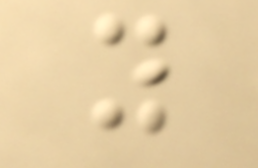y
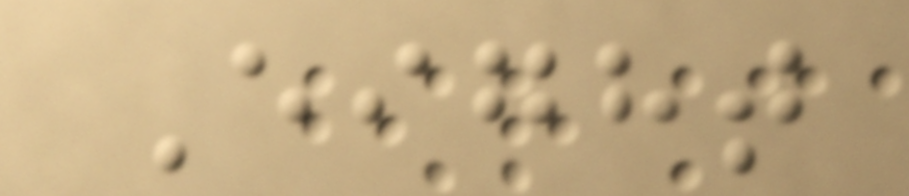Eight
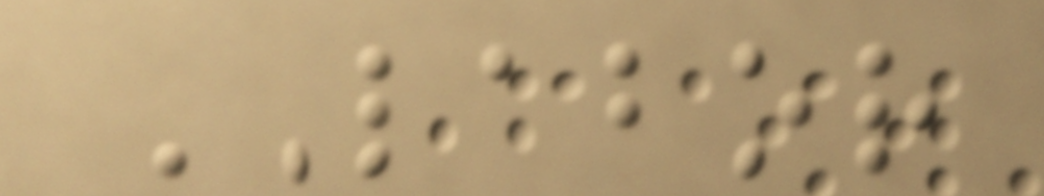LABOR
